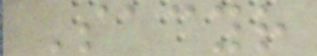Sacyr
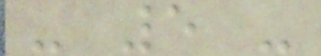- 5 -
